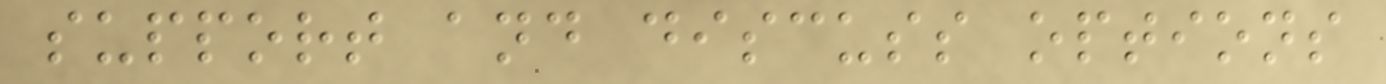support and discuss options
